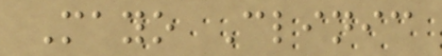Mayo Clinic
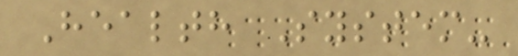Health System-
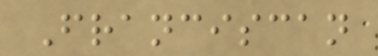Franciscan
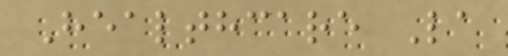Healthcare La
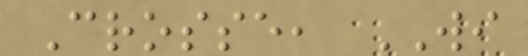Crosse, WI
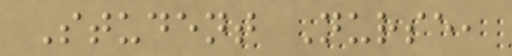Student Nurse,
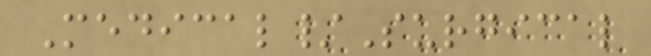Medical/Surgical
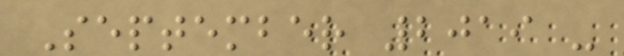September 2019 -
